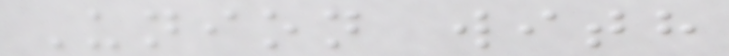Union with
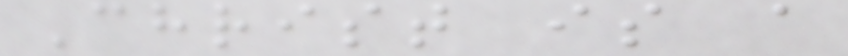Christ is a
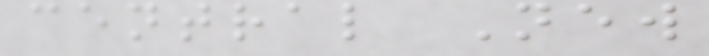central New
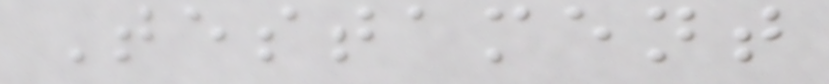Testament
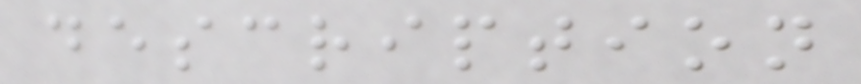description
